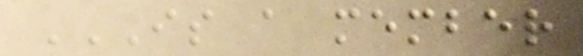IS A MEMBER
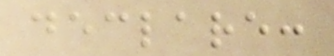declare:
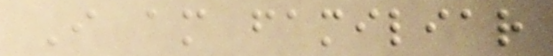I am familiar
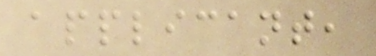applicant,
